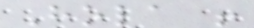Hola !
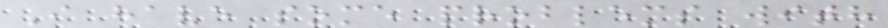I have some problems with
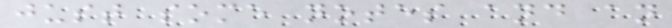just some notes and an
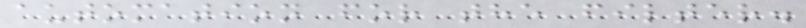automation for the filter.
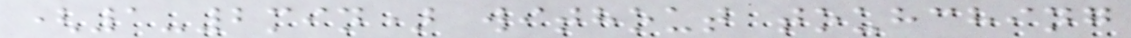(1-2min) without touhching
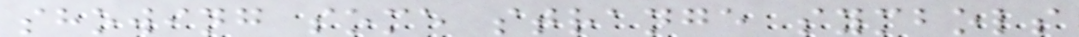showing some strange symbols
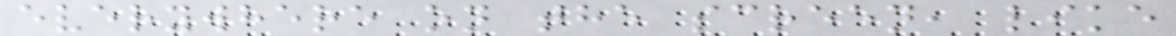everywhere on the screen, like
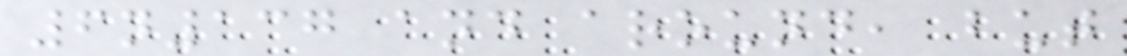6n137 and around, but
